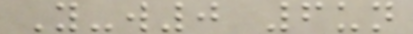Y-w0 6un
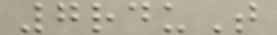7rduT
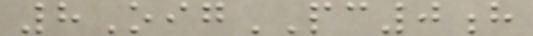8OigPC0h
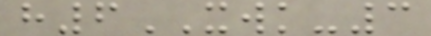h6XWK-3
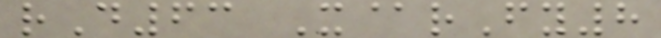rD63 X@rFy8
